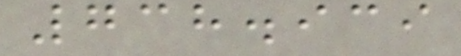738.939
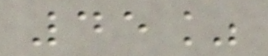45%
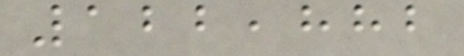122,882
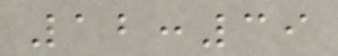12:39
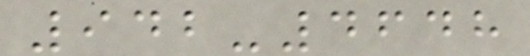942-4648
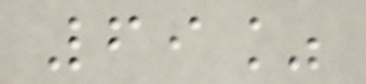69%
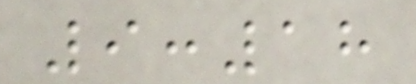9:18
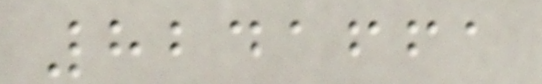8241661
